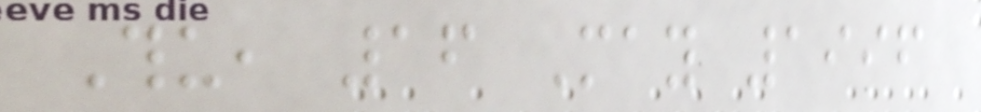Thu, 16 May 1996
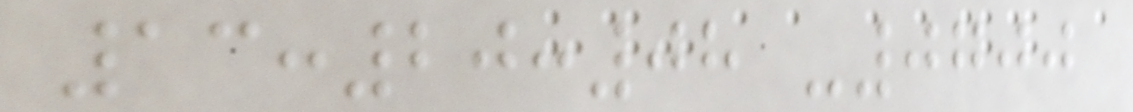13:20:08 -0700
